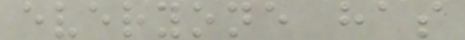everyone has
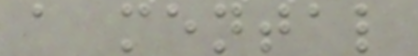a mental
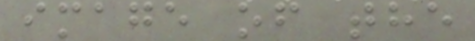image of the
